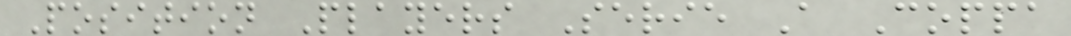Position Players Serie A Coppa
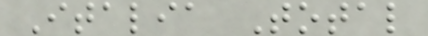Italia Total
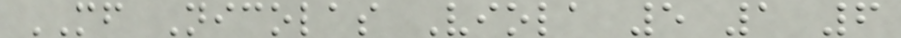MF Nicolas Viola 5 1 6
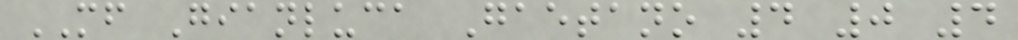MF Gianluca Gaetano 4 0 4
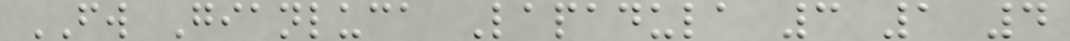FW Gianluca Lapadula 3 1 4
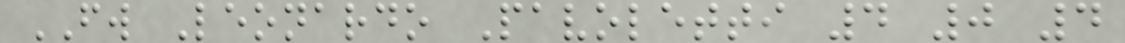FW Leonardo Pavoletti 4 0 4
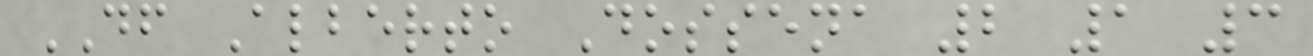DF Alberto Dossena 2 1 3
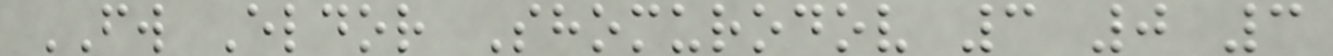FW Eldor Shomurodov 3 0 3
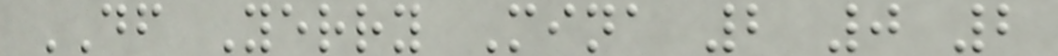DF Yerry Mina 2 0 2
